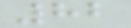82
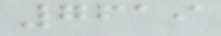7619
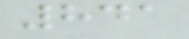841
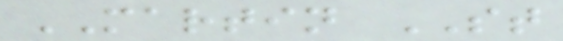MARTIN ST
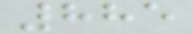885
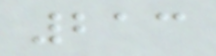213
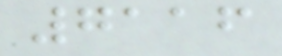7116
